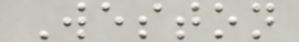Weston
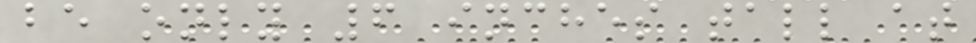be only 6 inches tall at
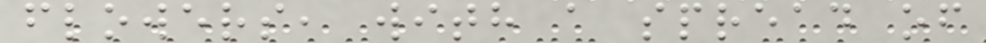flowers, with a spread of
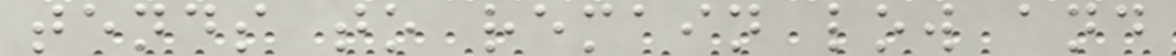tends to remain low and
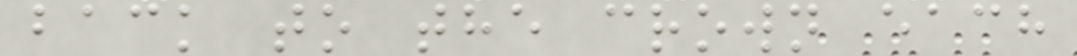back to the crown each
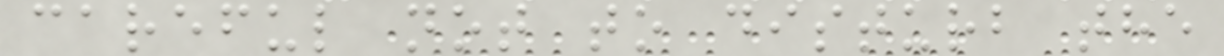careful not to disturb the
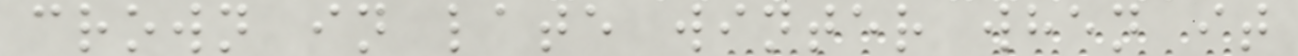crown in late winter when it
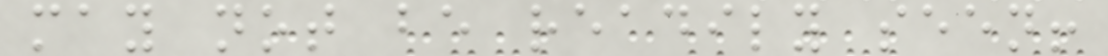may not be readily seen!
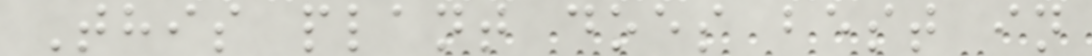This plant does best in
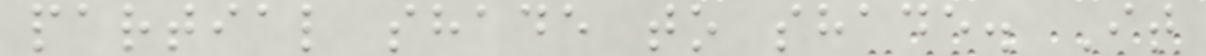partial shade to shade. It
